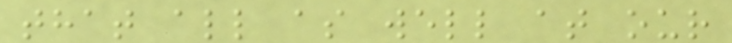that all as well at our
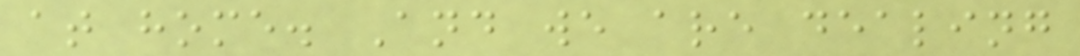at home. And we are dealing
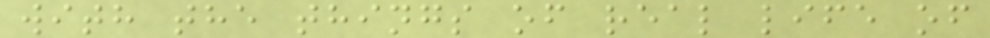with the things of real life of
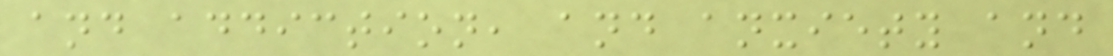and addiction, and anxiety and
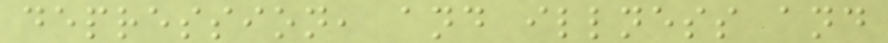depression, and illness and
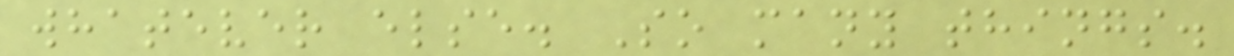whatever else. So many things.
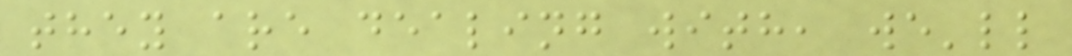they are dealing with, we'll
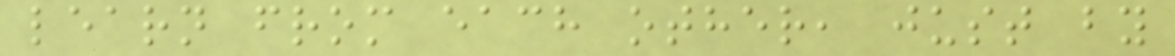learn from each other, just by
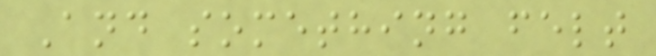And something felt
